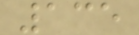135
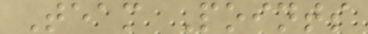Team Points
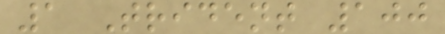1 Trident 100
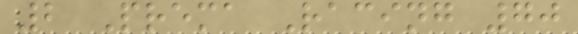2 Prema Racing 70
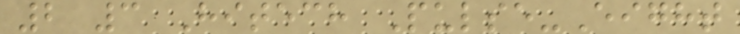2 3 Hitech Pulse-Eight
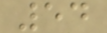54
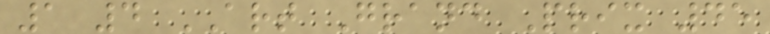1 4 ART Grand Prix 45
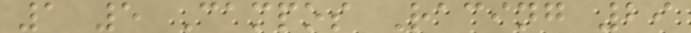1 5 Campos Racing 29
